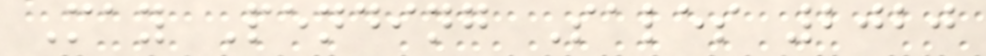May Pending Sales 2020
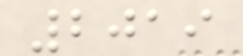2019
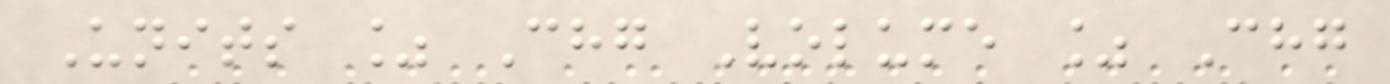Units % Chg Volume % Chg
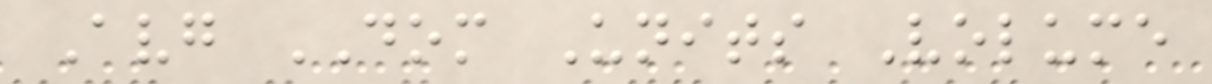Avg DOM Units Volume
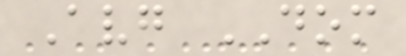Avg DOM
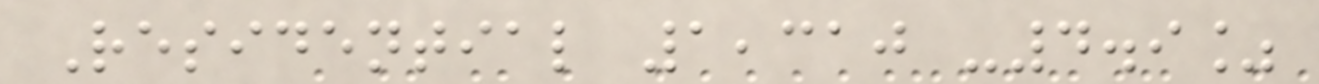Residential 1,310 -4.9%
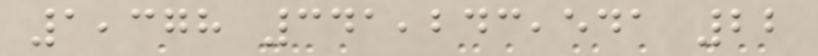1,378 341,243,541 22
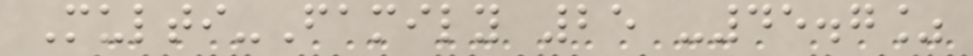Multi-Family 25 -45.7%
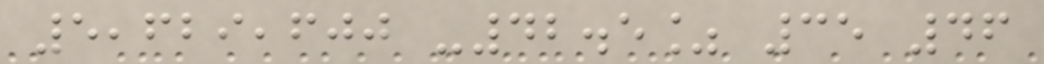5,629,600 -42.5% 35 46
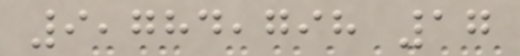9,784,798 17
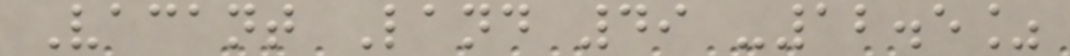Vacant Land 49 -12.5%
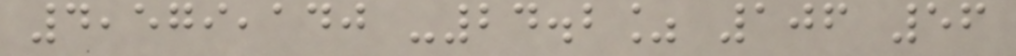4,579,140 -24.2% 106 56
